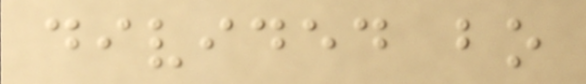divided bo
